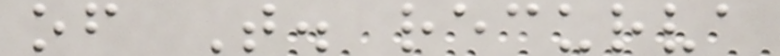of T. recurva
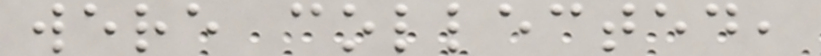were collected,
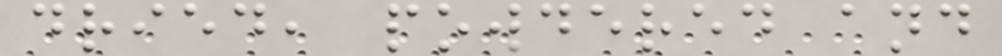dried, powdered and
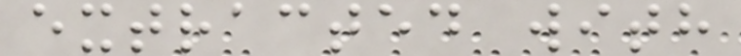extracted with
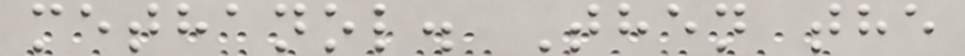methanol. Then the
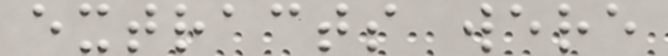extracts were
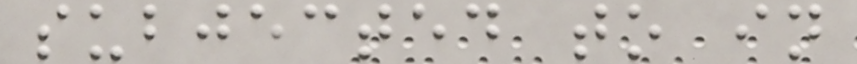subjected to in
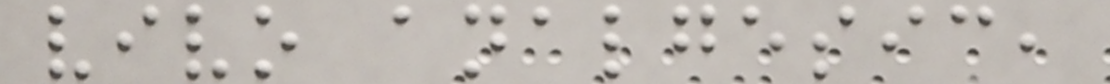vivo analgesic,
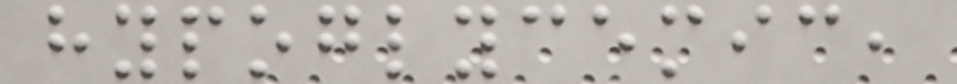hypoglycemic,
